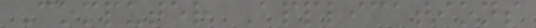Computer Applications
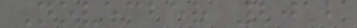November 2012
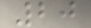20
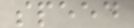speed
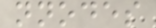nnodes
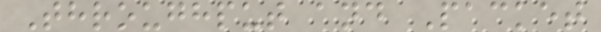Throughput and Packet
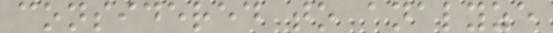considered to analyze
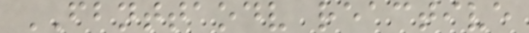FBNTTAODV reactive
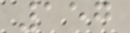157
